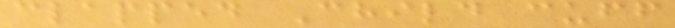clapped Child cuff
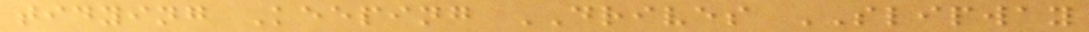tidying Keeping DRIVES SLIPWAY
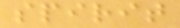spirit
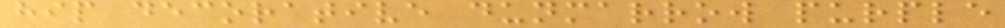hip decorative dunmarrow purple
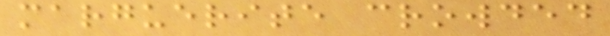marguerite crowded
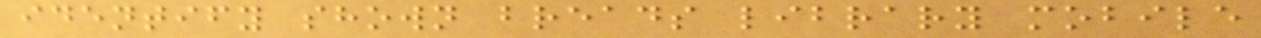identify shown breads library mobile
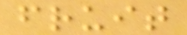fruit
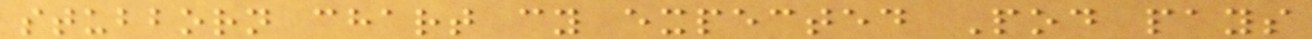stubborn chart cy expected Pod pays
